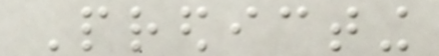Predicting
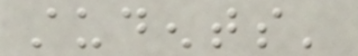students'
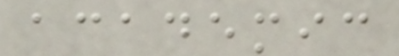academic
